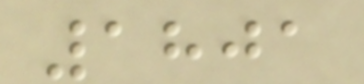1801
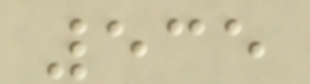535
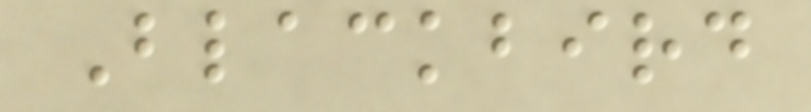Blackbird
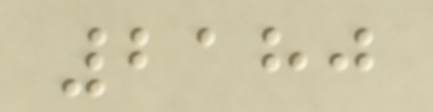2180
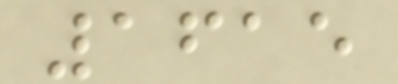1615
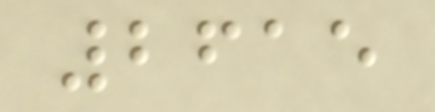2615
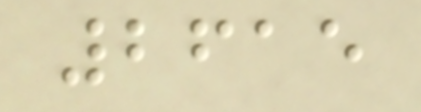2615
